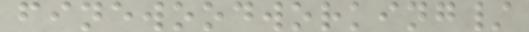finewoodworking/
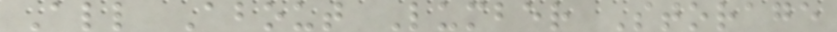All About Lumber Storage
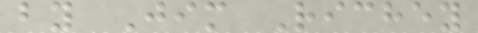by Jim Richey
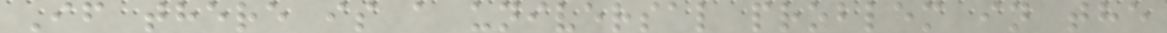If there is a universal problem in the
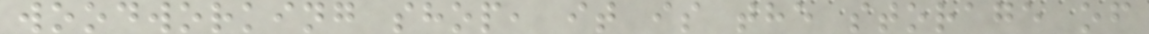woodworking shop, it is the storage of
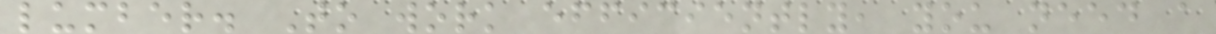lumber. To work efficiently, you need a
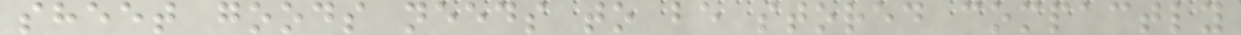sheet goods needs to be stored compactly
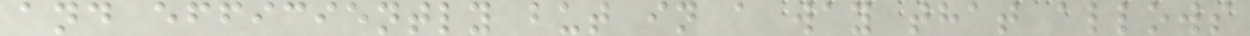and efficiently but in a way that allows
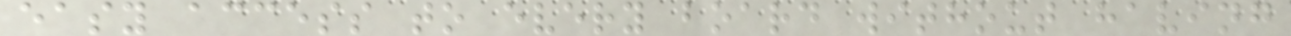easy access to every board without having
